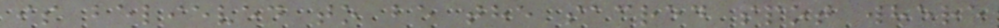is believed to be the sacred spot where
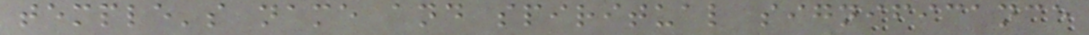temple's name and spiritual significance
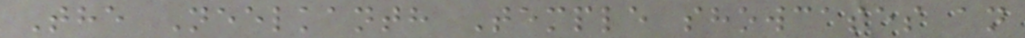The Neelkanth Temple showcases an
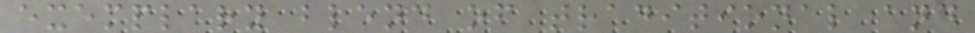exemplary blend of traditional and
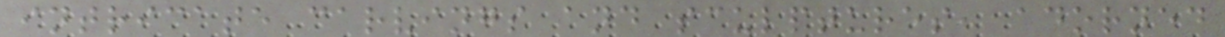intricate carvings and sculptures, adorned
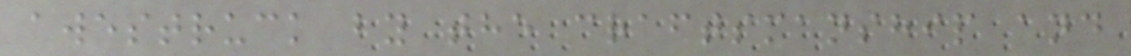awestruck by the craftsmanship and
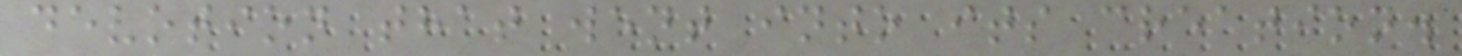devotion that went into its creation.
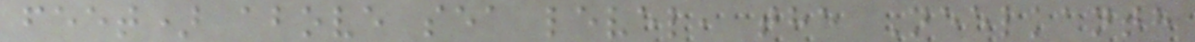feet) above sea level, the Neelkanth
